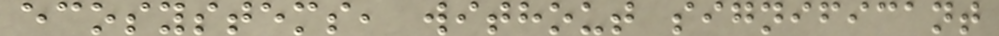ecosystems, without significant
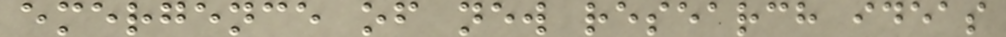emergence of new research ideas
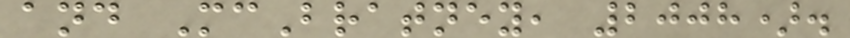and McBratney, 2008).
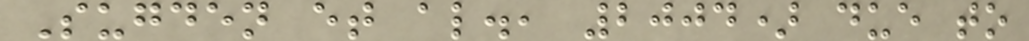Sugden et al., 2004) due to
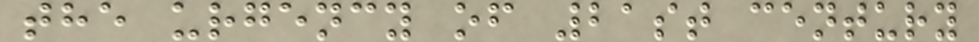the urgency of 21st century
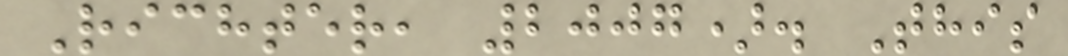Richter, 2007). This
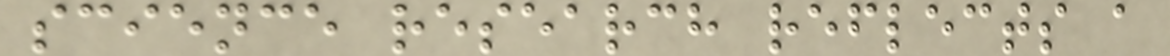science research reflects a
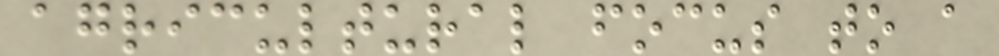agricultural focus to a
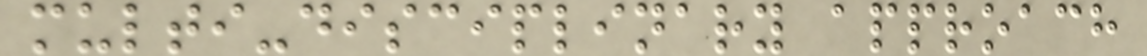multi-disciplinary approach
